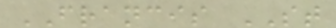FRANCIS ST
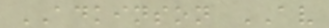ADKINSON AV
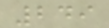249
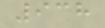938
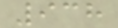938
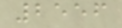2556
